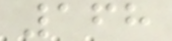168
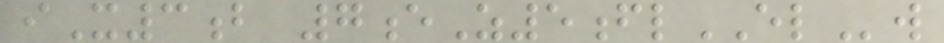iX3b 7eZ5flELw
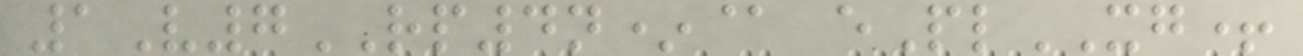1V7RP4n*@ ePlXG+
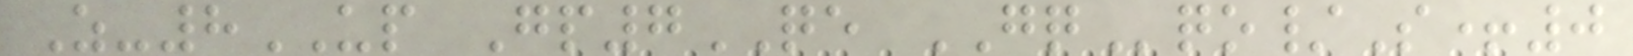Z-8UP Gp7QE GQqo/S+0
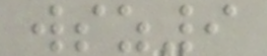wsz9
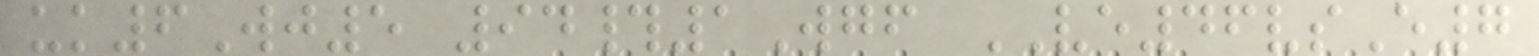uk6Wj5 94#1Wgf VE46vsE7
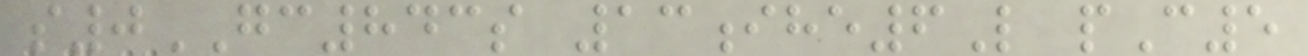s0GC843s 13ihe6L pC5
